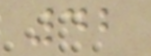42
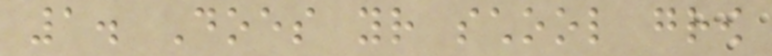1. Does your school grow
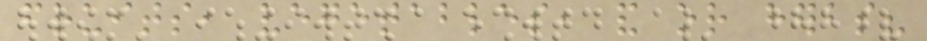fruits, vegetables, and or herbs?
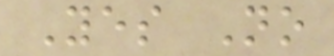Yes No
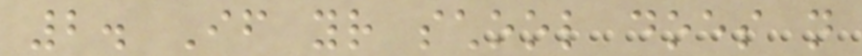2. If your school does not
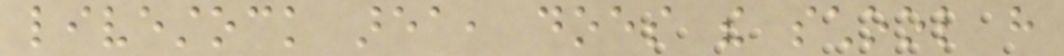livestock area, does the school have
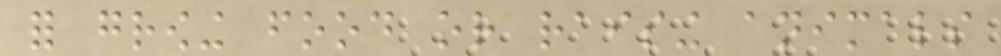for growing food or raising animals
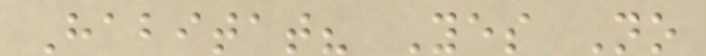Habitat? Yes No
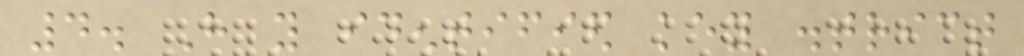4. Have you identified key district
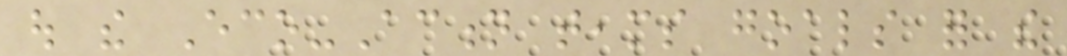out the Eco-Action teams goals for the
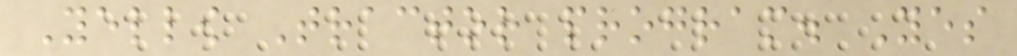Yellow Tractor program. Yes
